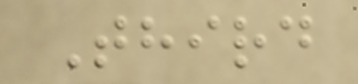Third
